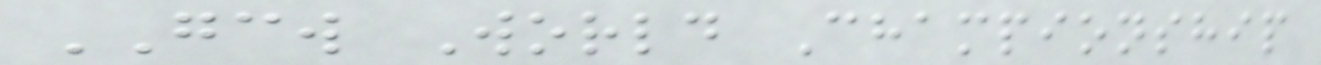GCW World Championship
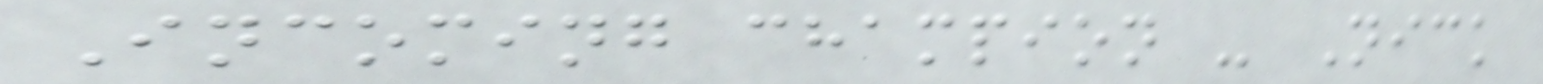Incoming champion - Nick
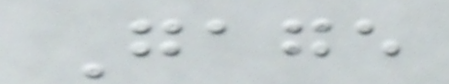Gage
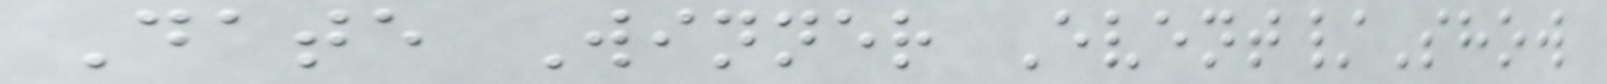Date Winner Event/Show
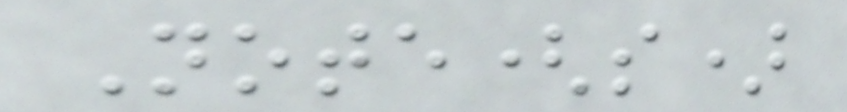Note(s)
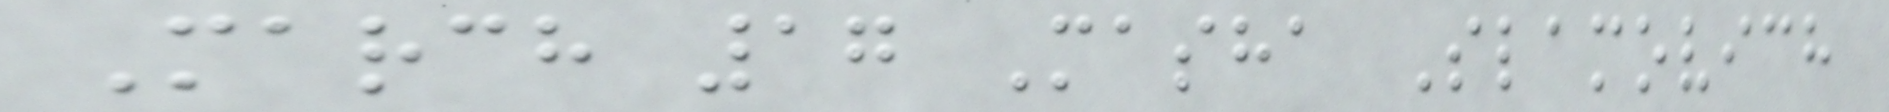March 17 Masha Slamovich
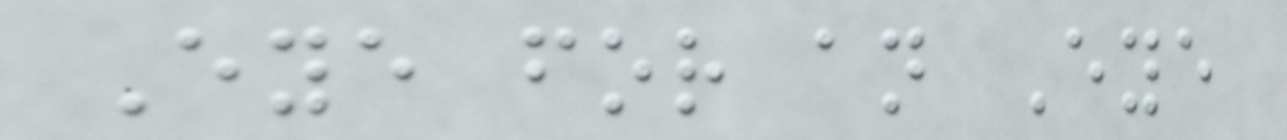Eye for an Eye
